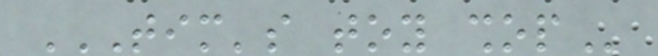TIM'S TOY SHOP
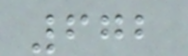672
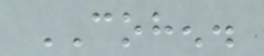COHEN.
